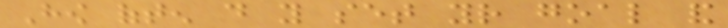How often do you set your goal and
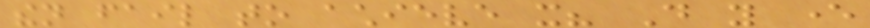then fail to achieve it? Do you ever
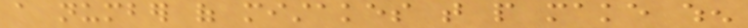a number of mistakes that people make when
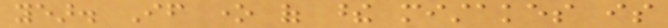year. If one of these mistakes is
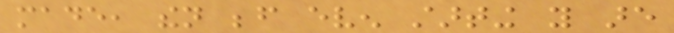made, then before even starting you are
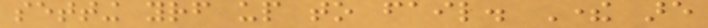setting yourself up to fail. There are
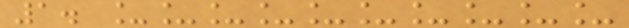1. __________
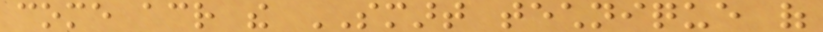come across the SMART technique of
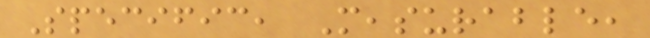Specific, Measurable,
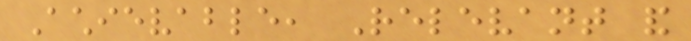Achievable, Relevant and
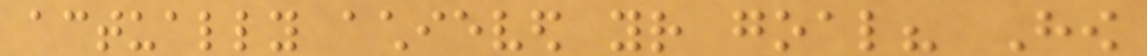actually achieved your goal? How
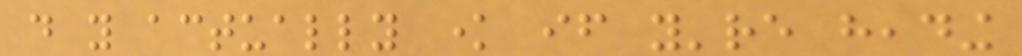do you actually know if you're heading
